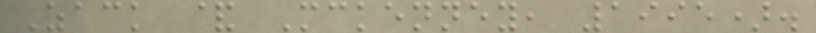Zack & Mckenney, 1995).
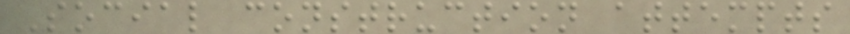Social construction attempts
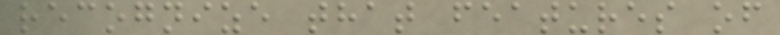recognize that features of
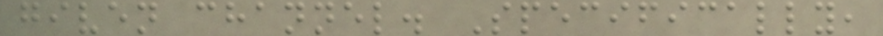given channel. Specifically,
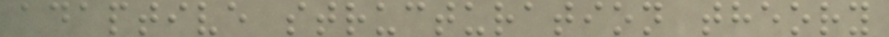adaptive structuration theory
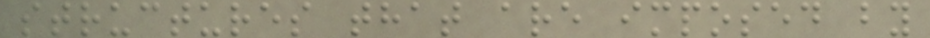structures that are imposed by
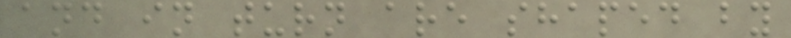and in turn are shaped by
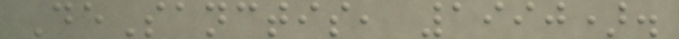DeSanctis, 1990).
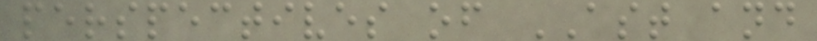perspectives of AST and
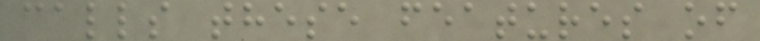calls these features of
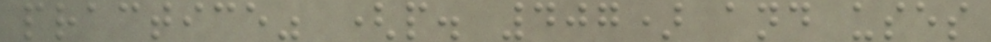practice" (p. 407) and uses
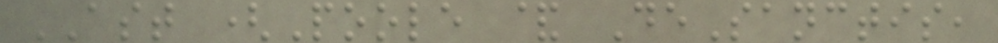AST (Poole & DeSanctis,
